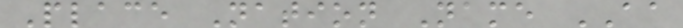Place Nation Name AA
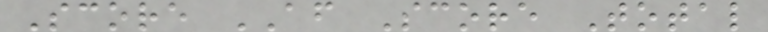Score AF Score Total
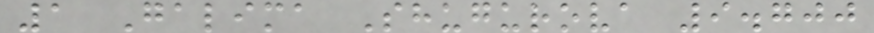1 Galima Shugurova 9.700
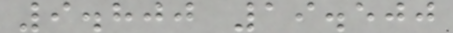9.800 19.500
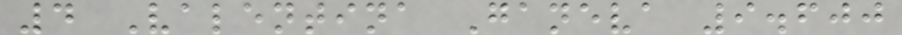4 Valentina Ganeva 9.600
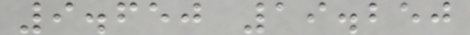9.650 19.250
